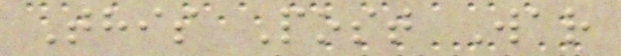This Post War
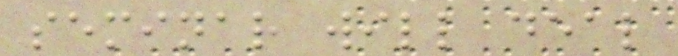seminar will deal
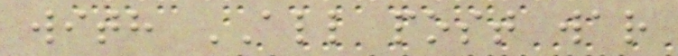with ALL post war
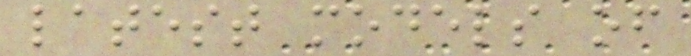latest models of
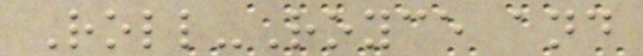Roll-Royce and
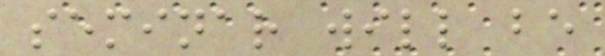seminar will be
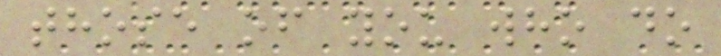those of you who do
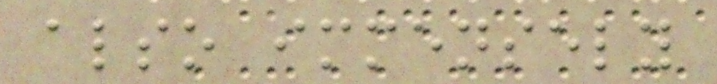also immensely
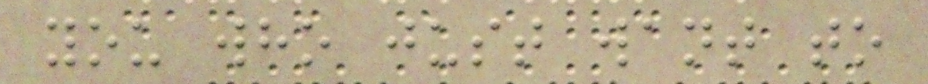you who just want to
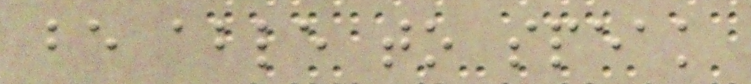be able to speak
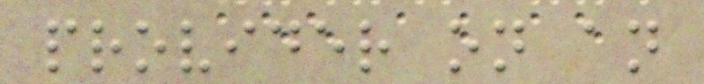provider on an
